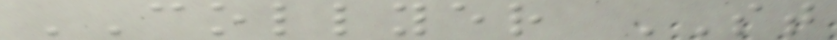COLLYER ST
